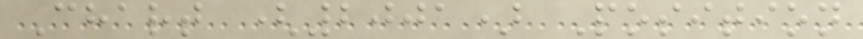Chart (2001) Position
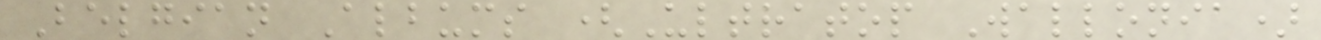Belgian Albums (Ultratop Wallonia)
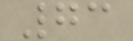73
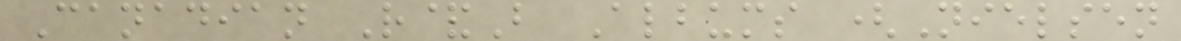Canadian R&B Albums (Nielsen
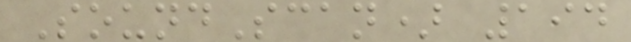SoundScan) 194
